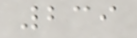239
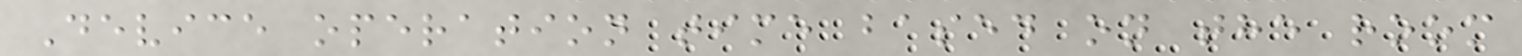Device operation time based on the room
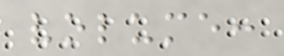volume:
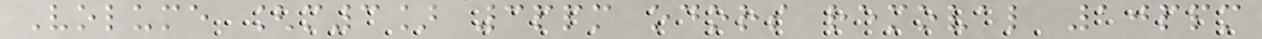Volume [m3] 3ppm odors removal 10ppm
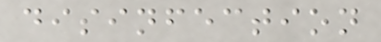disinfection
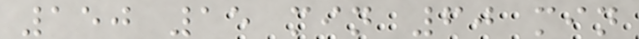150 15 min 60 min
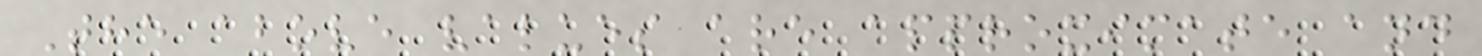The above values are approximate and
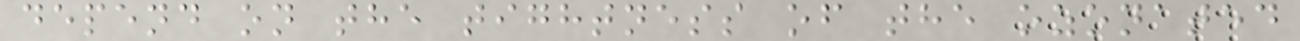depend on the tightness of the ozonated
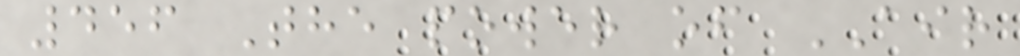456 The power of AIR
